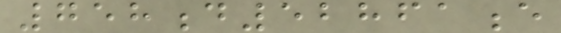758d52861e
